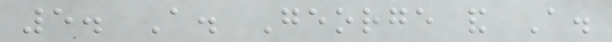5. A. George and A.
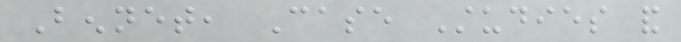Bennet, Case Studies and
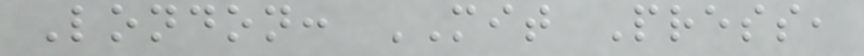London: MIT Press,
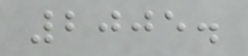2005.
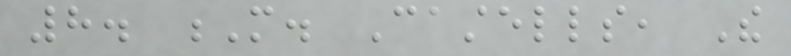8. M. Castells, The
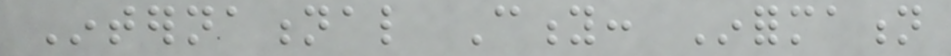International City: Information
